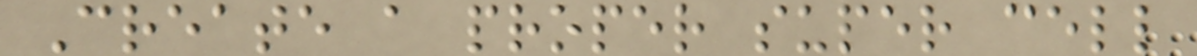Create a proper super cell
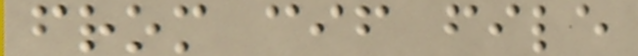from cif file
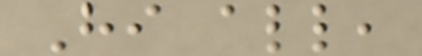Hi all,
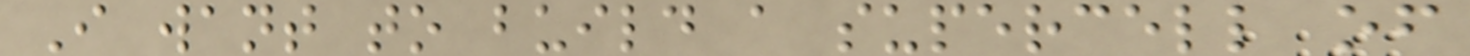I want to build a supercell of
